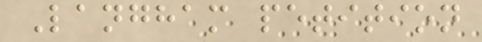Langham petition
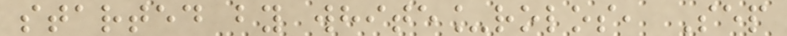started by white_rolos, Sep
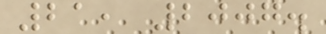21, 2007.
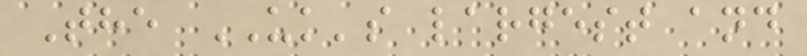The UK's largest and
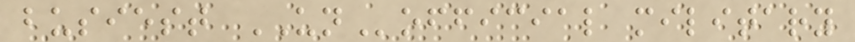busiest UNofficial military
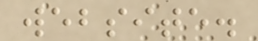website.
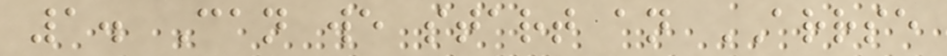1. Can we start an ARRSE
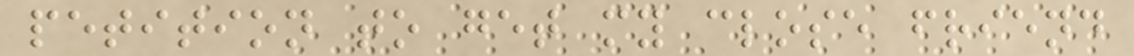petition to get my close friend
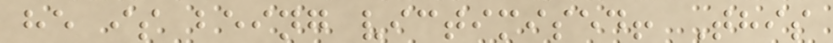he is being victimised! This
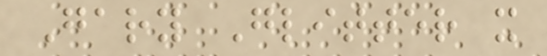Gary Glitter x
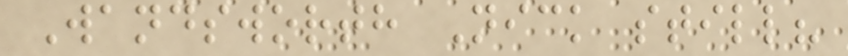Wandsworth Nick still?
